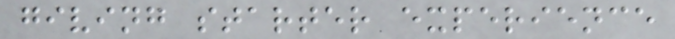giving starter experience
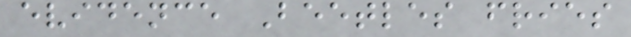evidence Beetles fries
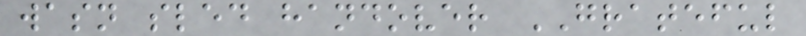wasn sled handover GRATEFUL
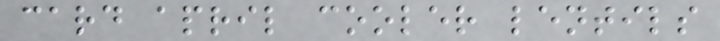card april cooler lentils
